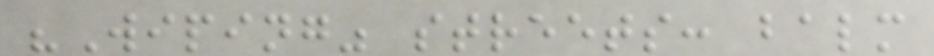"Wiping" streets: balm
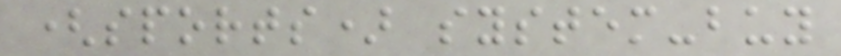(sports) system-buy
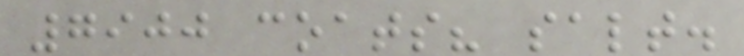7900 coats? salt.
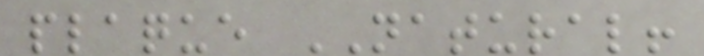plaque NATURAL!
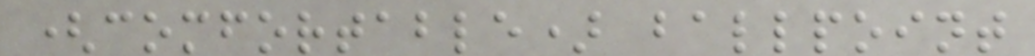(comfortable) ballpoint
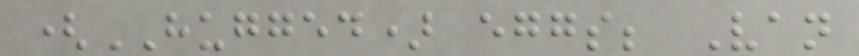(HUGGED) eggs; Van
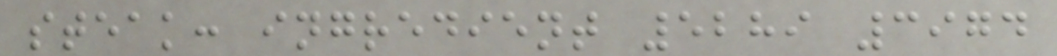steak: ingredient 5289 3974
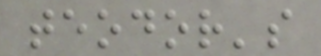teodor's
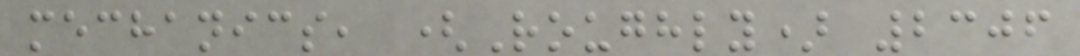mechanics, (Roughly) 2306
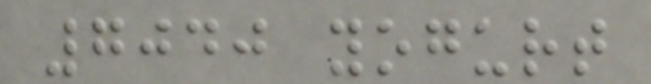7040 yogurt
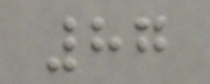87
